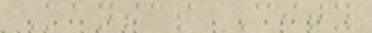Kansas City
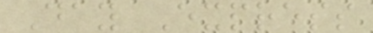Day Express
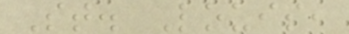St. Louis,
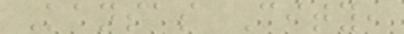Kansas City,
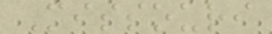Missouri
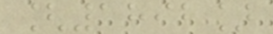[1892]
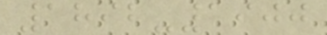1892-1900
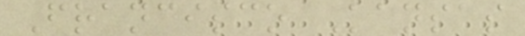Francisco Kansas
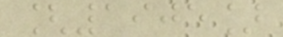[1905]
